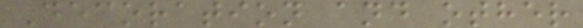Decoration and other
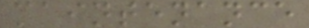maintenance
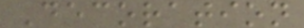Decoration
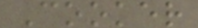Cooker
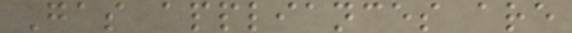Gas appliances are
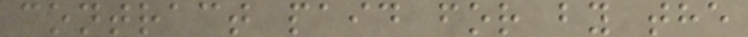contract paid for by the
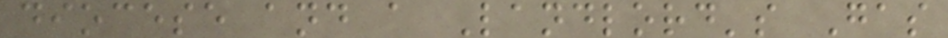diocese and a Landlord's Gas
